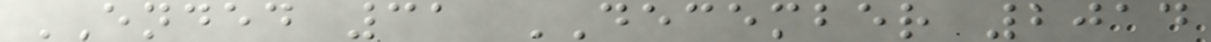ENDED 31 DECEMBER 2014
